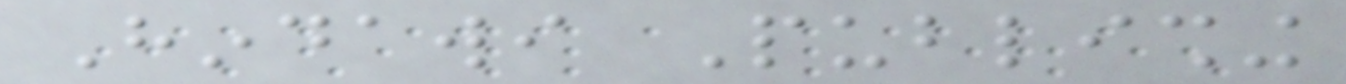Hindawi Publishing
